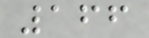166
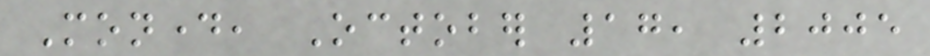Monday, October 17, 2005
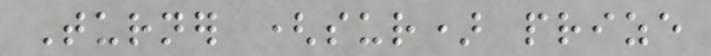Turner (sur) prize
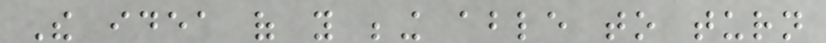The idea of you being able to turn
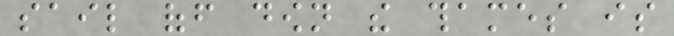sail off down the thames is
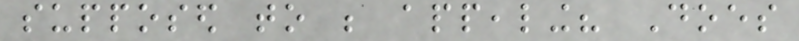supposed to be appealing? Does
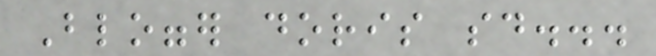Blogger doris said...
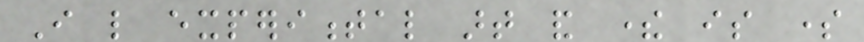I like experimental art and there is some
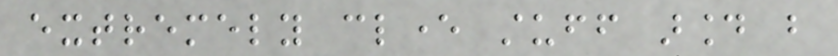extremely clever stuff around but
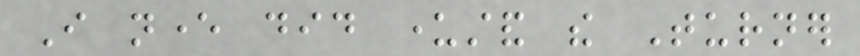I never did understand the Turner
